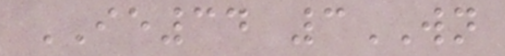IE34 3WN
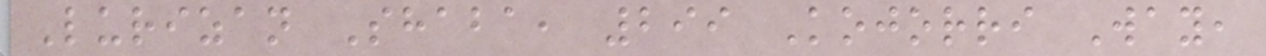Lurizan Shaba, 299 Kojorri Way,
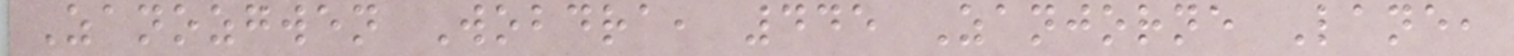Zanozgwen Wobdra, 445 Zanjorne Lane,
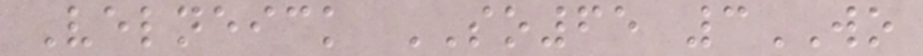Velneick SO65 3WO
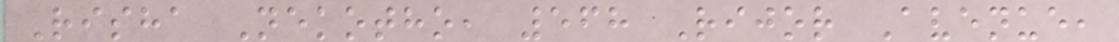Risha Nekotho, 568 Rijor Avenue,
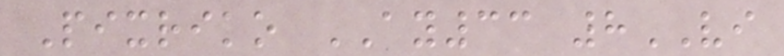Pixriko AY33 8VI
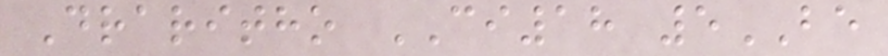Draritho CI18 5BE
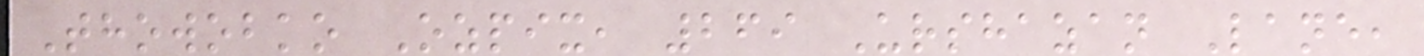Thowobko Ozpix, 269 Urshazan Lane,
